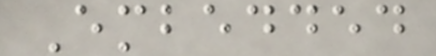Embedded
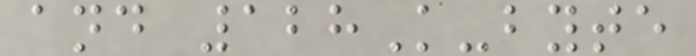and 128K-byte
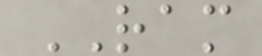RAM
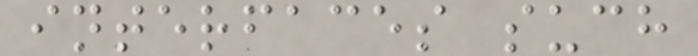interfaces such
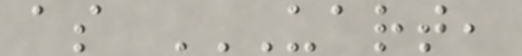as UART,
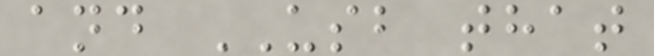and USB that
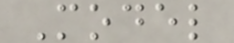Model
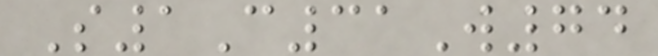S1C31W74
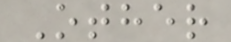Other
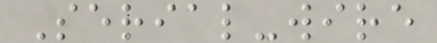Serial-wire
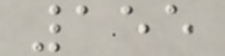155
